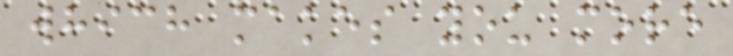which makes you more
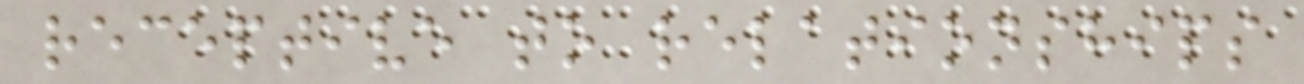receptive to relationships
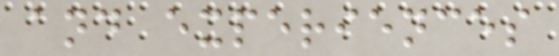and experiences
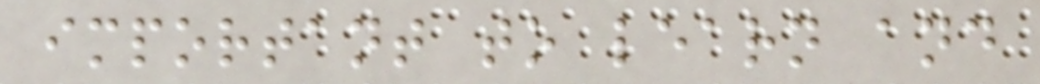important to learn and
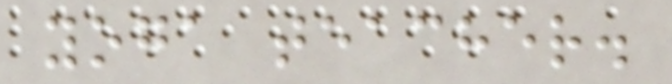yoga teacher.
